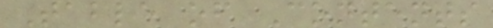Table of Contents
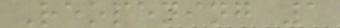Reopening 1
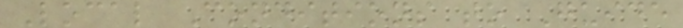Local Conditions to Guide
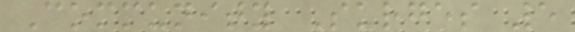Community Surges 5
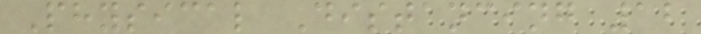Physical Distancing 12
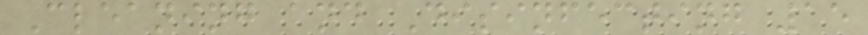Cleaning and Disinfecting 15
